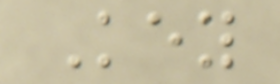Key
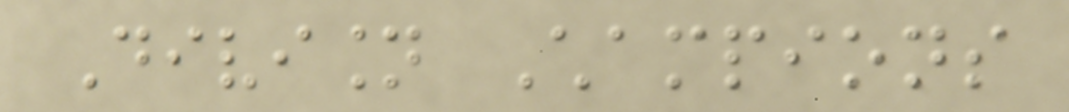Division Champions
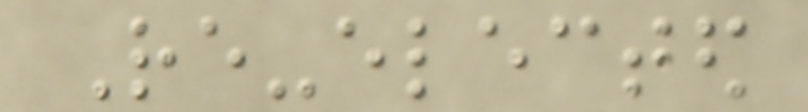Re-elected
